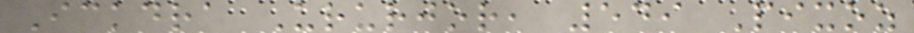Ickdra Ururjor, 549 Pixoz
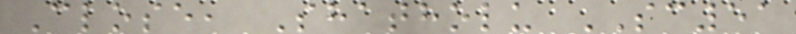Close, Shatholu SC51
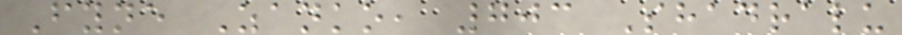Fyne Zanko, 703 Shadralu
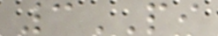3PI
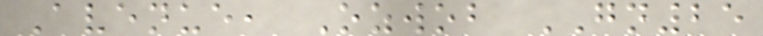Avenue, Ozwob GN25
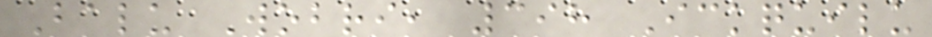Balu Wobri, 398 Ickquilu
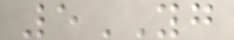5YG
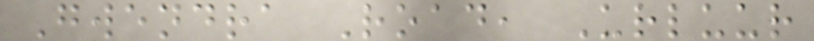Gwendra Road, Urluur
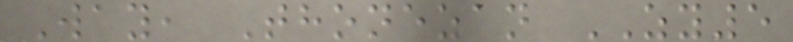Way, Thonezan ZY5
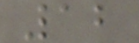12
